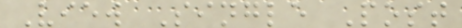View Single Post
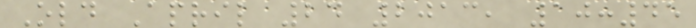Old April 24 2013, 10:45
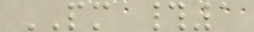PM #1
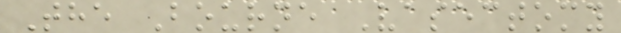The Bourne Vasectomy
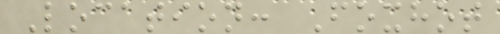Location: Foxhot
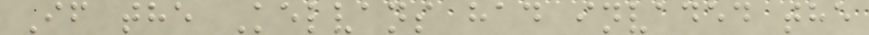If the Kelvans had invaded the
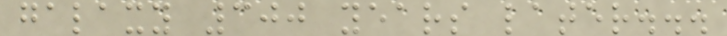galaxy 300 years later...
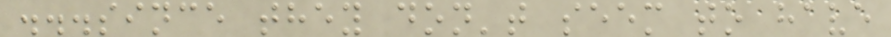...since they don't seem to have
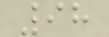98
